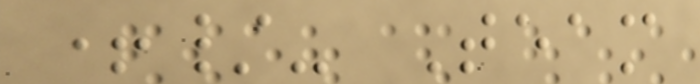+/- Team
